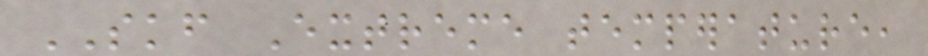SKF Extreme temperature,
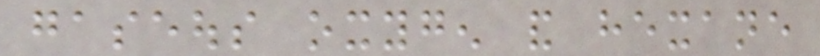gaseous oxygen and hexane
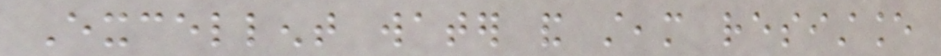Excellent water and steam resistance
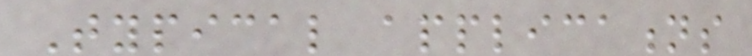Typical applications
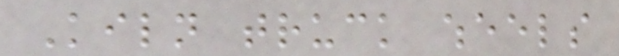Kiln truck wheels
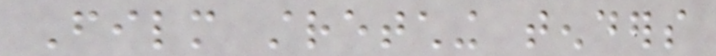Film stretching tenders
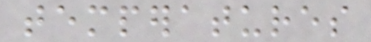temperatures
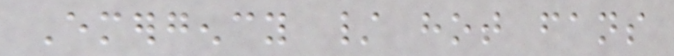Emergency / hot fans
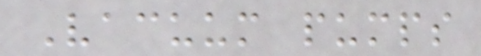Vacuum pumps
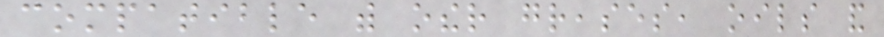compatible with other greases, oils and
